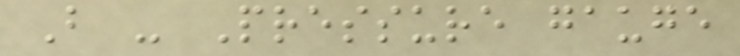B - Pressure gauge
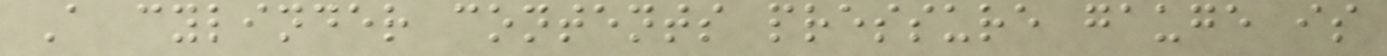A cylinder contents pressure gauge is
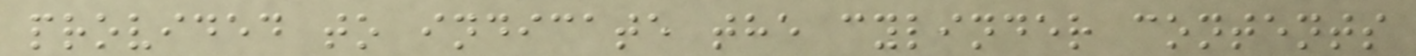provided to indicate the cylinder contents
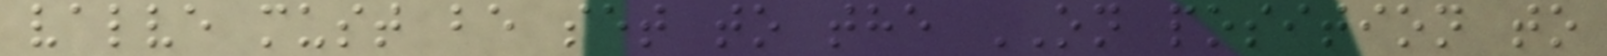valve must be set to the ON position to
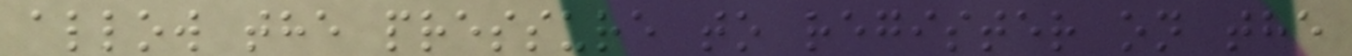allow the pressure to register on the
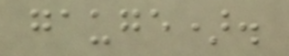gauge).
